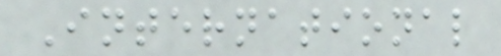International
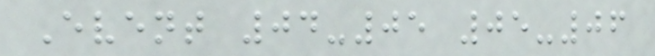Event 04-05 05-06
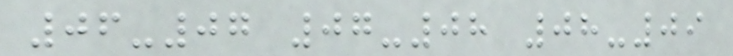06-07 07-08 08-09
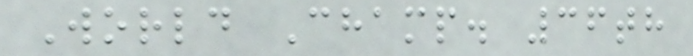World Champ. 36th
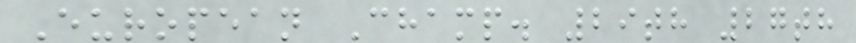European Champ. 29th 27th
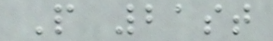P 21st
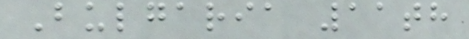Bulgaria 11th
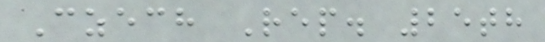Czech Rep. 25th
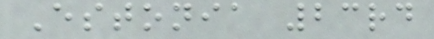Estonia 23rd
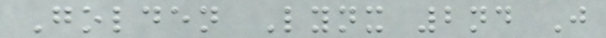Golden Lynx 2nd J
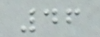46
